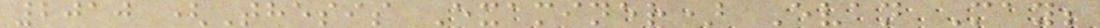2010 (Thesis Examiner) Evan May;
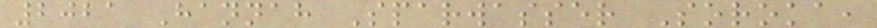2021 Hannah Sparwasser Soroka,
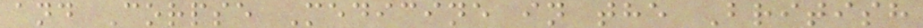and Corpse Medicine in the British
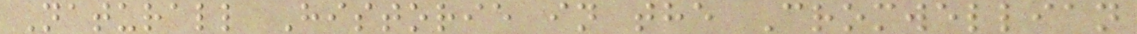Naturall Historie in the Cromwellian
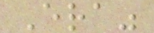Era"
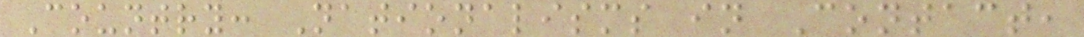Country: Nationalisms in Contact,
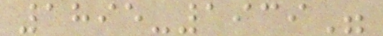1895-1939"
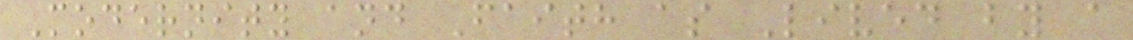Modernity and Faith as Lived by a
